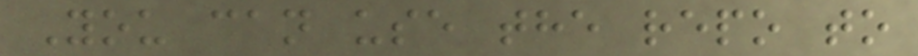You can use the repo to
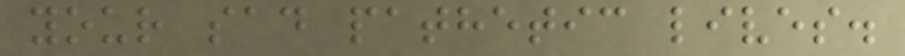your sad pathetic lives.
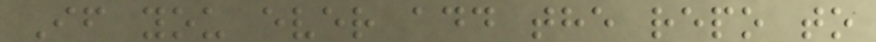If you ever add the repo to
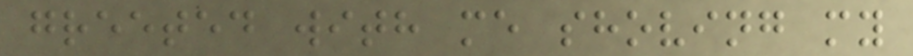greeted with me shoving my
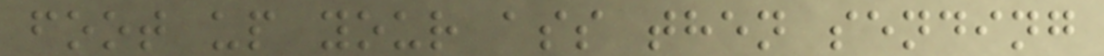foot up your ass then sending
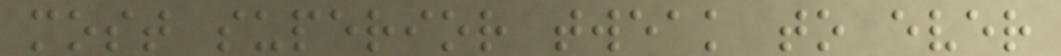most superior tweak to ever
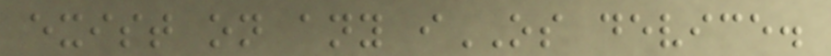exist on any iOS device.
